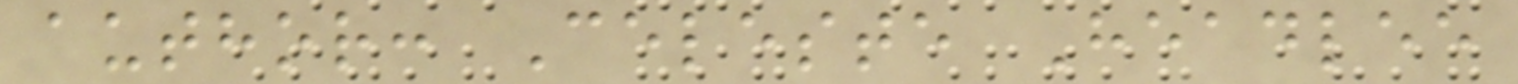author: Celeste Headlee
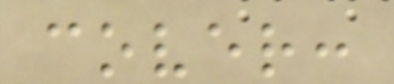cover:
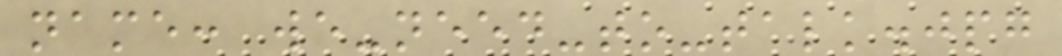name: we-need-to-talk.jpg
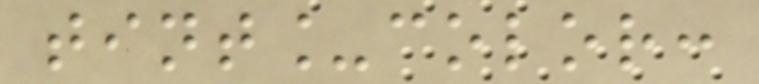tint_color:
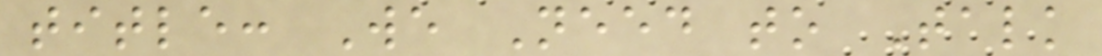title: We Need to Talk
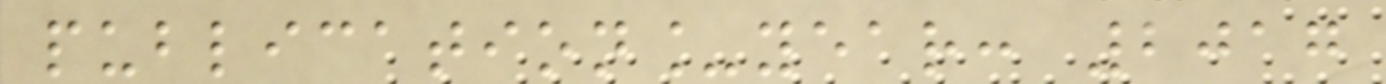publication_year: 2017
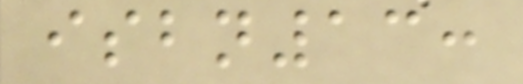isbn13:
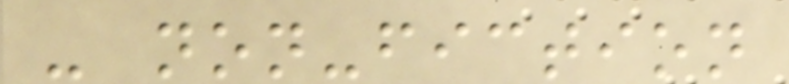- non-fiction
